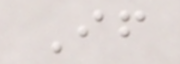If
